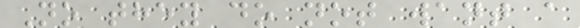No they do not want a
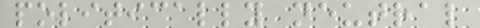politically neutral
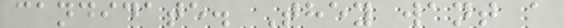candidate. They want a
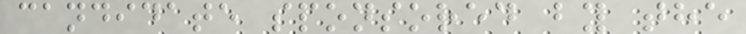candidate sponsored by the
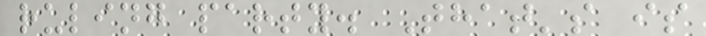ruling party. That's is
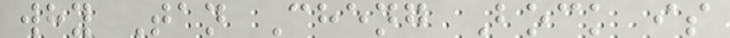why Tan Cheng Bock is
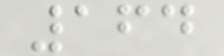164
